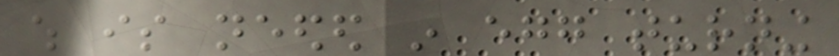which is needed in egg turning
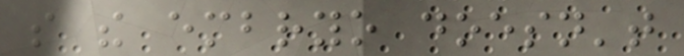so the embryo doesn't
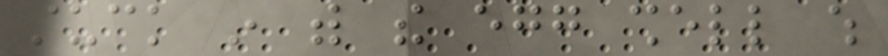stuck in with the egg shell which
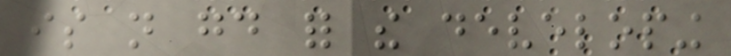is not good for the developing
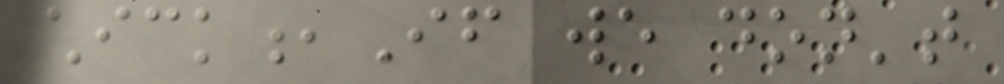chick,If we don't
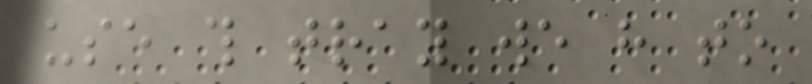use this tray we have to
